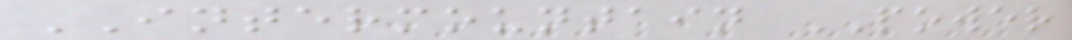INTERMOUNTAIN POWER
